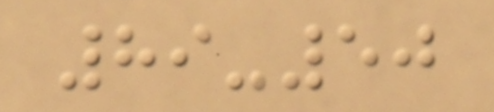89-50
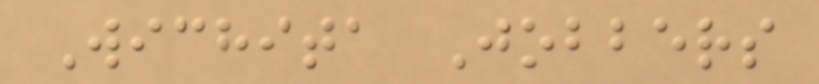Wichita Jobbers
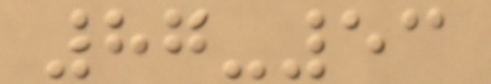87-53
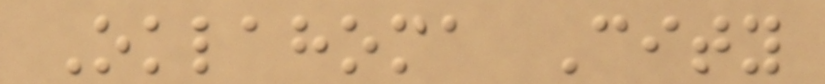Oklahoma City
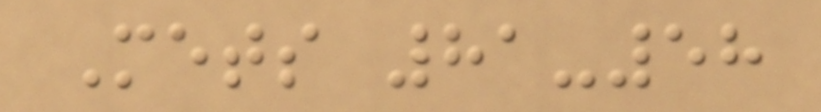Mets 81-58
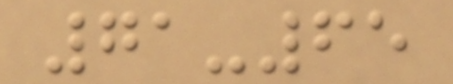71-65
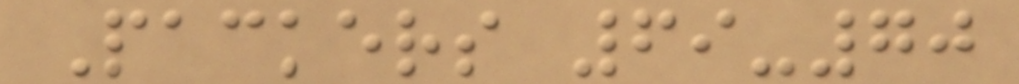Packers 69-70
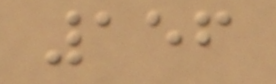156
